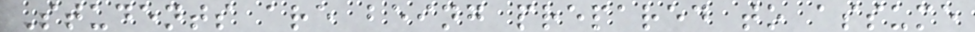Students are being prepared to assume
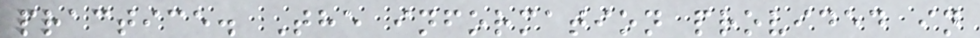practice. The information provided in
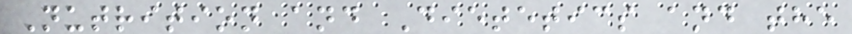Nutrition and Dietetics and the
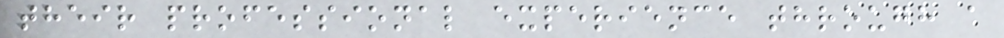their professional experience through a
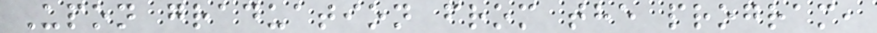Upon graduation from the program,
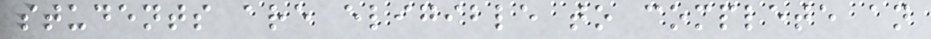students are eligible to complete an
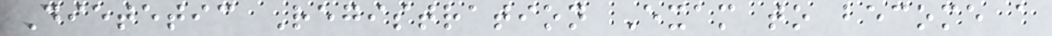Dietetic Registration Exam to become a
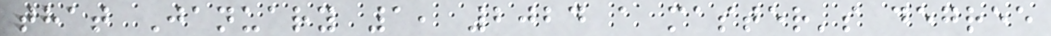that January 1, 2024 a master's degree
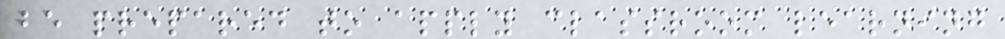be prepared to apply classroom learning
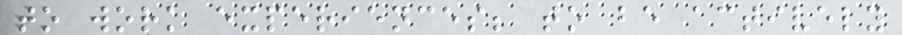to work experiences; to be actively
